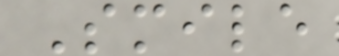Smile
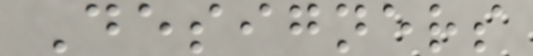Designers
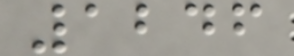1246
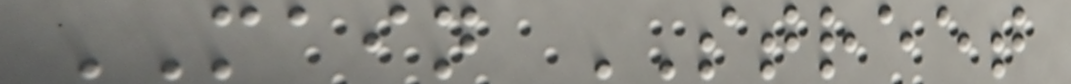MAIN STREET
